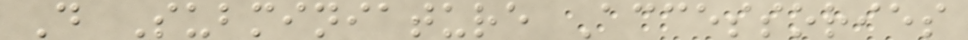D Subminiature Accessories
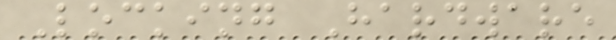Locking Hardware
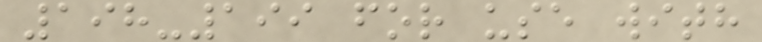198-199 for use with
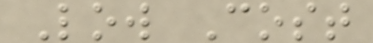Low Cost
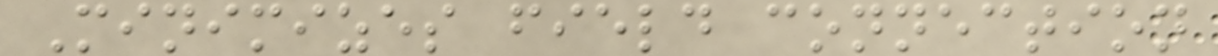Minimizes field connection
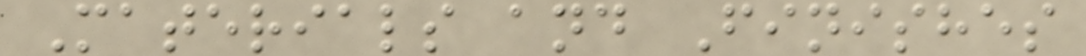Materials and Finishes
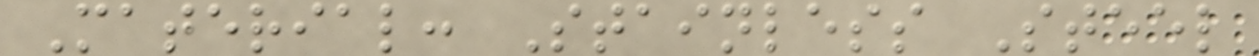Material: Stainless Steel
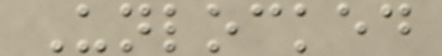Unlocked
